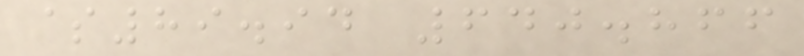$89.94 640.866
